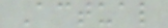Actual
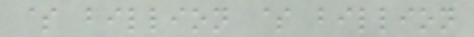$ billion $ billion
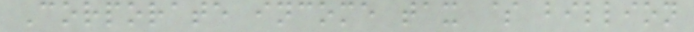Corporate income tax $ billion
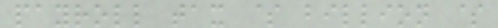payroll tax $ billion $
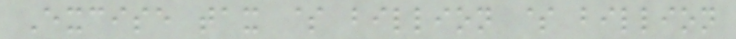Excise tax $ billion $ billion
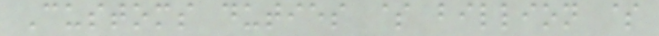Customs duties $ billion $
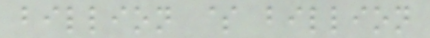billion $ billion
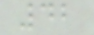42
